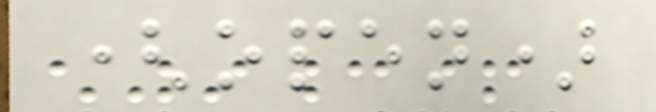(open)
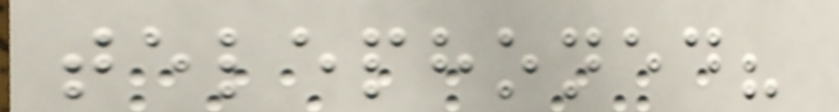telephoned?
